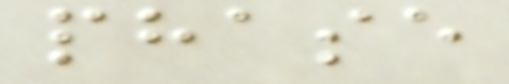phase
